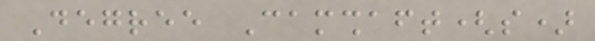Degree Camshaft(s)
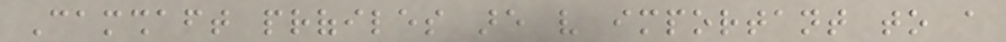Camshaft profiles are very important to a
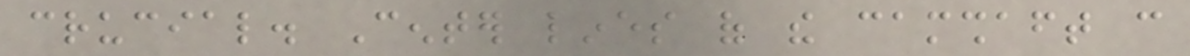crucial. Center lines of the camshaft can
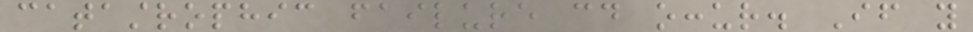catastrophic failure could occur. If you
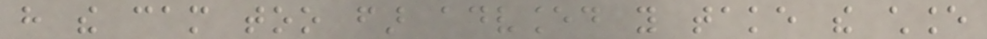have the cam too far advanced you take the chance
